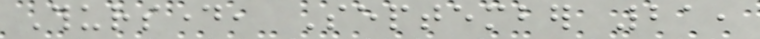Thursday, September 21,
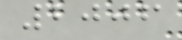2006
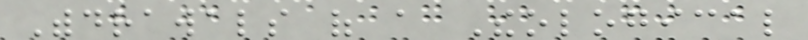Withdrawals of a Theological
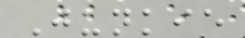Junkie
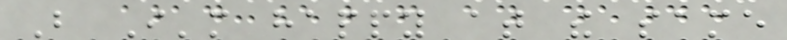But I'm happy at the same
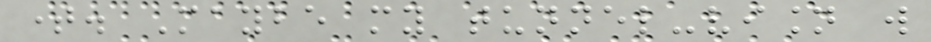time. Maybe my tunnel-vision will
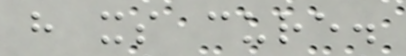have its cure.
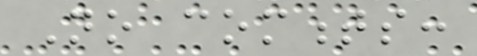No comments:
